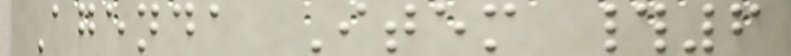Agenda Item #6
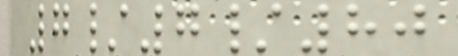7/7/80
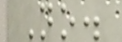No.
